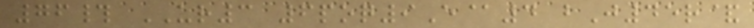76# UR3 6poq9E@4 bJ45r&
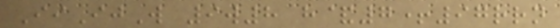IiIjW 9w8 h&7+97rrn
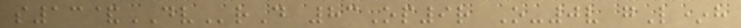s13&DVrD 83Op9r O-0v gL*h
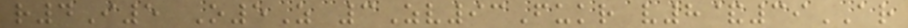r4I5 O5Z 3Zv93Fukr v8&39AR
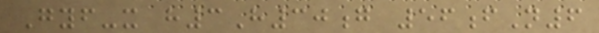Gyf-x h3H30g 56fN6
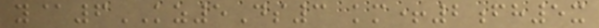y@6KZ5Ds3 km+2fh5x
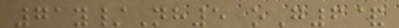71y/Nh5 oG6&
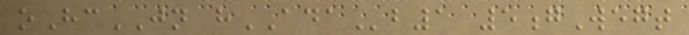oHcJN hADAb1 5gWegt
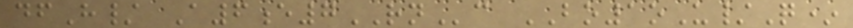dfH/ A6e7RNc BO1oU/Q*
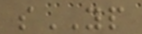sYP
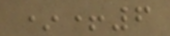*+6
